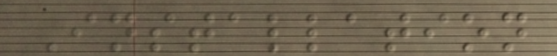Installation
